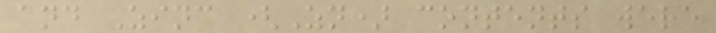and Zinc (Zn) contents were
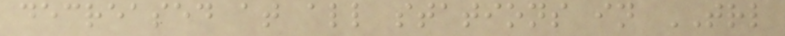decreased at all stations in TRL
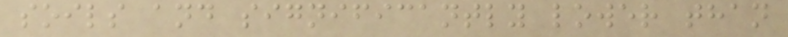soils and significantly lower than
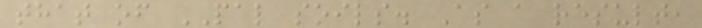that of PAL soils. As a result,
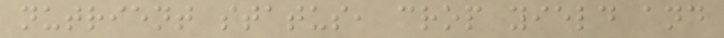nutrient status, crop yield and
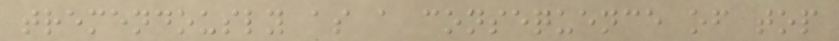tremendously as a consequence of top
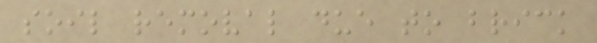soil removal due to brick
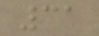31
